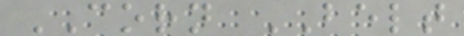CORN BELT
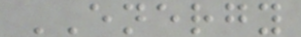ENERGY
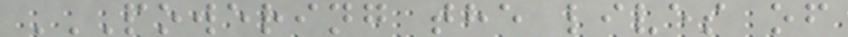POWERING THE LIVES OF
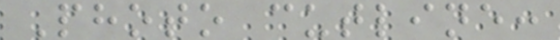Photo cutline:
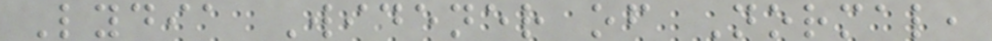Lydia Widener of Normal,
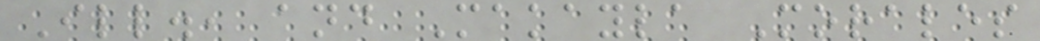Ill., and Makayla Morales
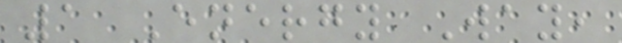1 Energy Way,
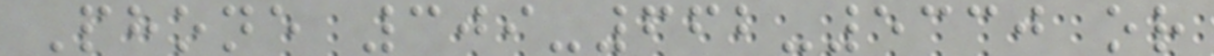Phone 309-662-5330 or
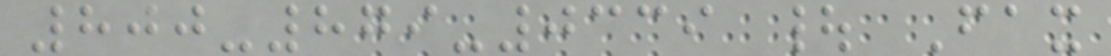800-879-0339 | Fax
